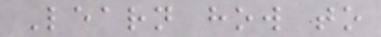Learn how to
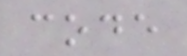code
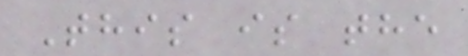This is the
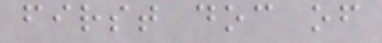first doc of
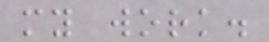my work.
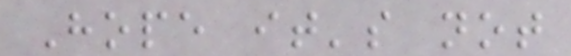Hope it's not
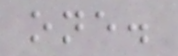one.
